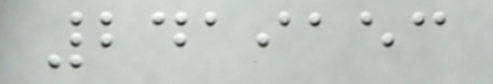2419153
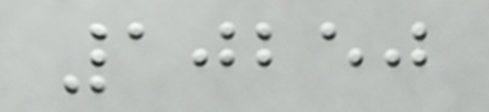10250
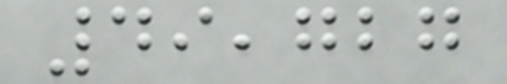49,727
